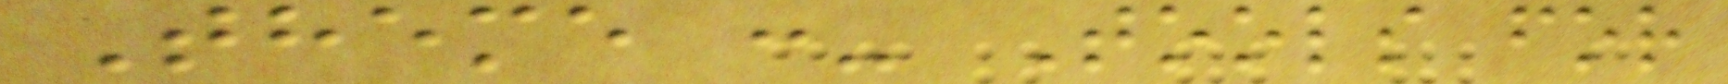Theme :- Tools for
